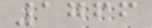1766
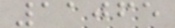11065
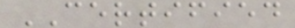CERTIFIED
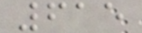615
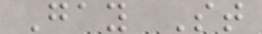Gay St
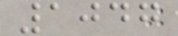1047
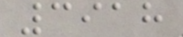3918
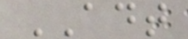ADT
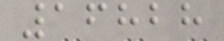16828
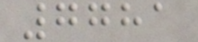7781
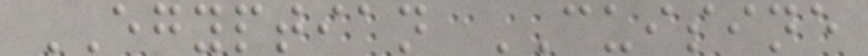EGYPTIAN CUISINE
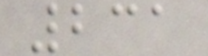231
